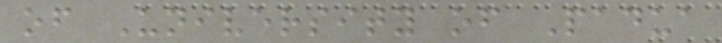of University of Padua
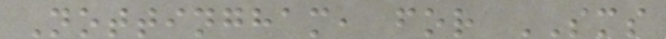Nottingham, for SMS
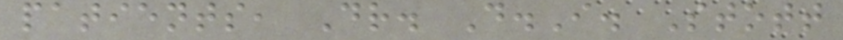patients, Dr. D.I. Stott
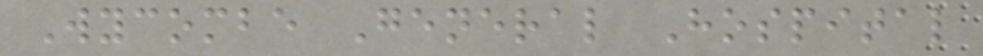Wycombe General Hospital
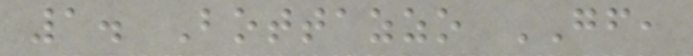1. Bottazzo GF,
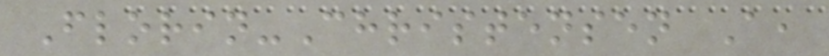Florin-Christensen A,
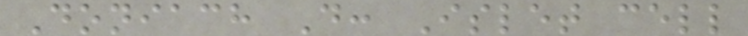Doniach D: Islet cell
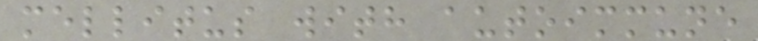mellitus with autoimmune
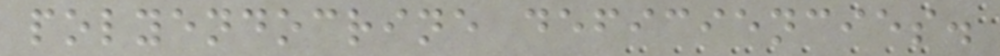polyendocrine deficiencies.
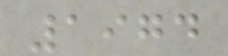1974
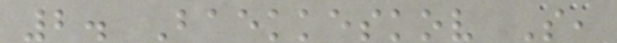2. Baekkeskov S,
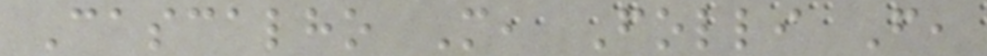Cascalho M, Folli F,
